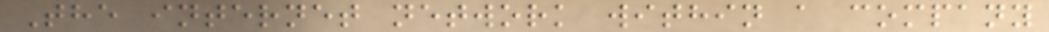The internet network within a company
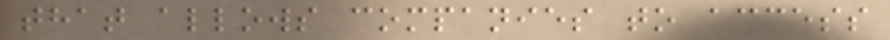that allows companies to access
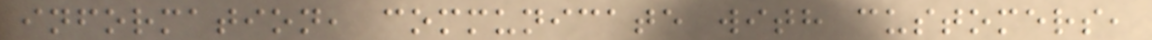information, communicate with customers,
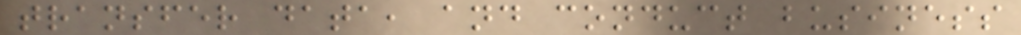transfer data, and conduct business
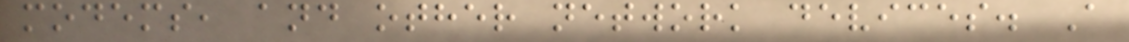modems, and other network devices. A
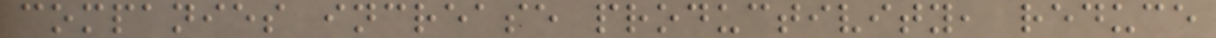companies increase productivity, reduce
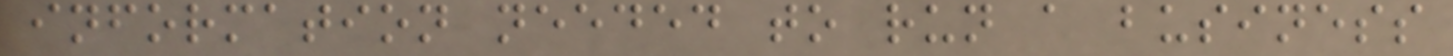information needed to run a business
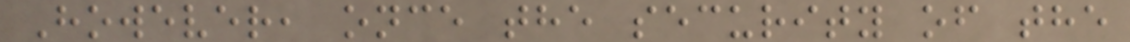However, once the security of the
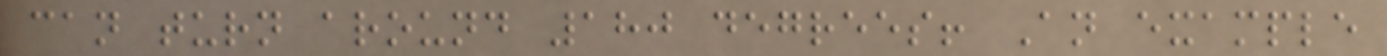can turn around 180 degrees! An example
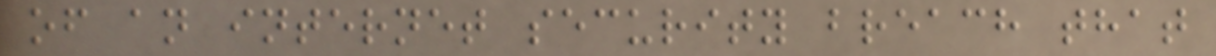of an internet security breach that
